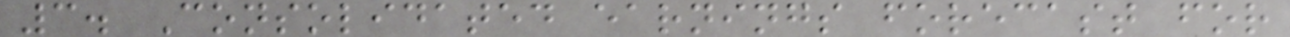3. Consolidated earnings forecast for
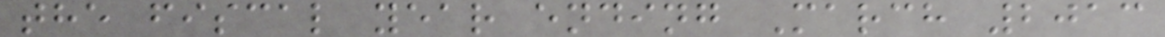the fiscal year ending March 2013
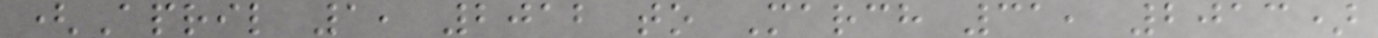(April 1, 2012 to March 31, 2013)
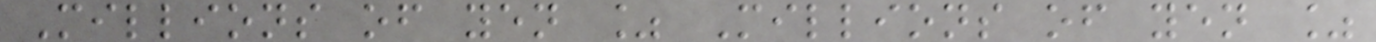Millions of yen % Millions of yen %
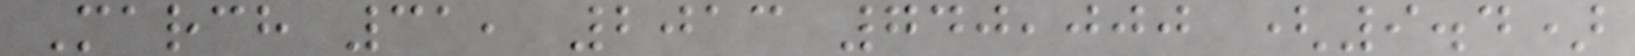March 31, 2013 740,000 (9.4)
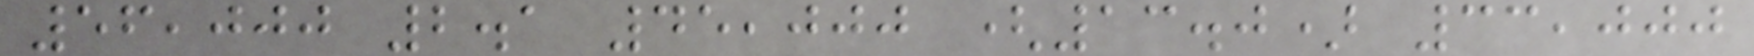56,000 2.1 45,000 (13.0) 33,000
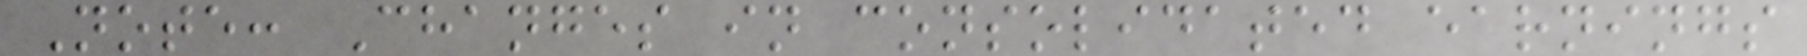Note: Changes in consolidated earnings
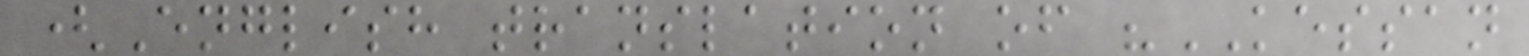(English translation of "KESSAN
